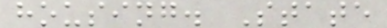housing. State
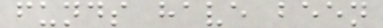funds have been
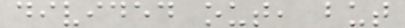divided out, but
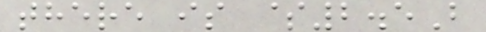there is $2.5B
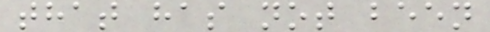that has not been
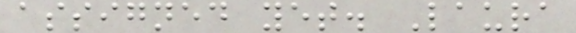assigned yet. Laura
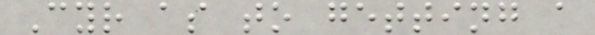Cyr as to getting a
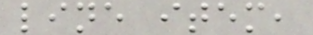line item,
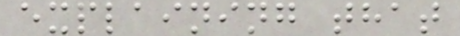explaining that
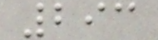293
